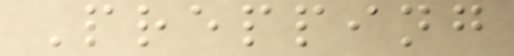Prepping
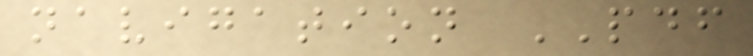navigation PDF
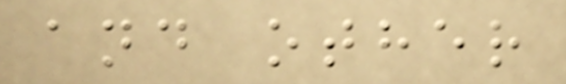and other
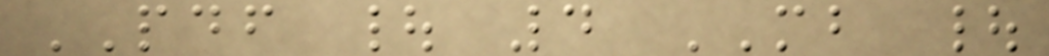PDF | 4 MB |
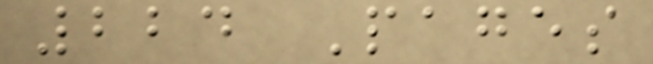224 Pages
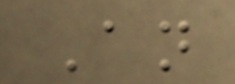An
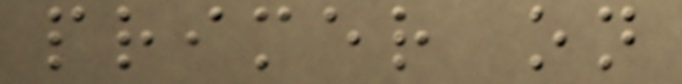primer on
